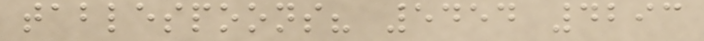tablespoons? 5454 4293
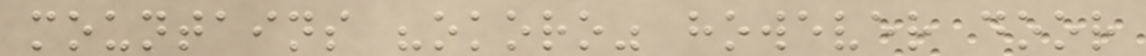mountains "okoro" however door
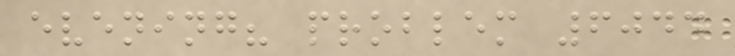evening? problem 6044
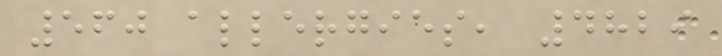560 allergies, 4829
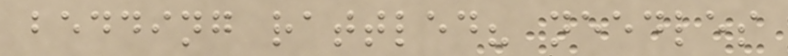bedding rattled? needles
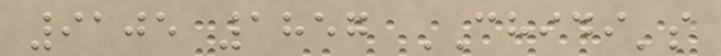9105 1857 CHIDI's
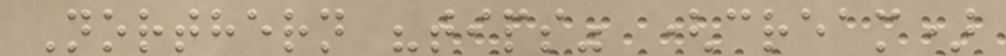Northern "tips" (cream)
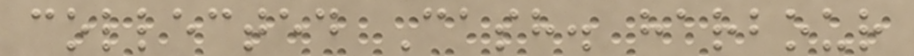collected Cash. harbour
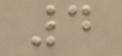4
